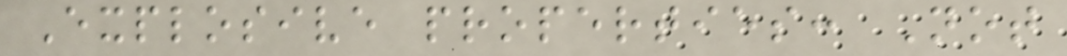Explosive properties: Not
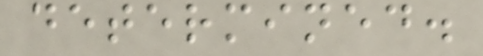determined.
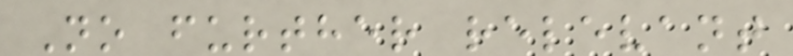No further relevant
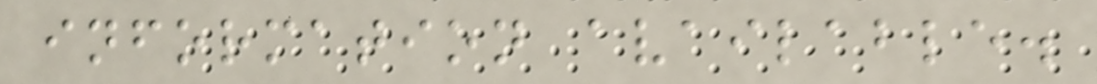information available.
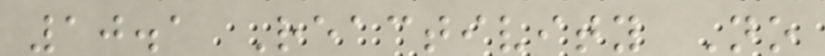10.1 Reactivity No
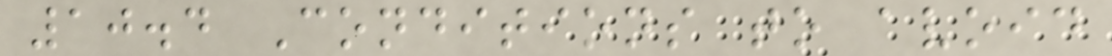10.4 Conditions to avoid
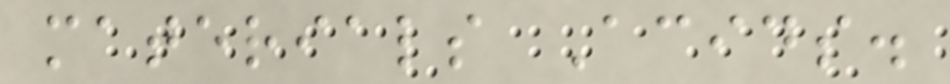materials Acids.
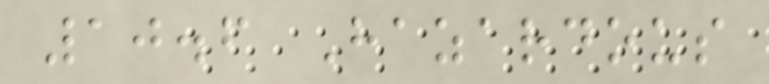10.6 Hazardous
